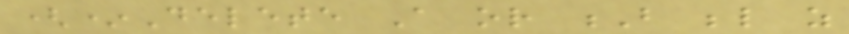(*Delete A or B below as
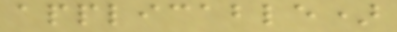applicable)
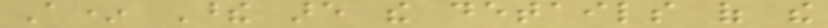A* These are the details of the
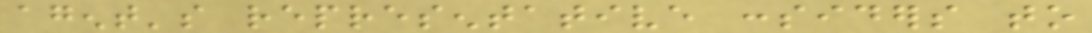agent's representative considers to
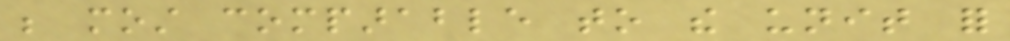be most comparable to the unit for
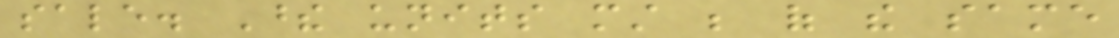sale. These units must be of the same
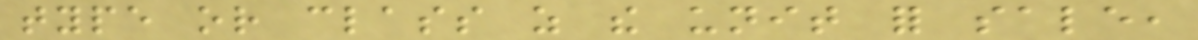type or class as the unit for sale,
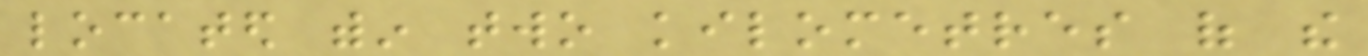located within two kilometres of the
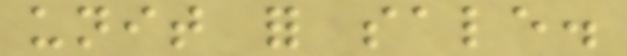unit for sale.
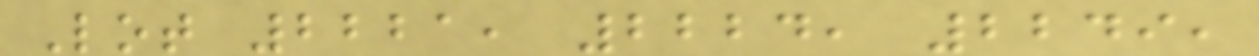Lot 2221, 2224, 2249,
